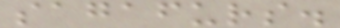sagafurs.
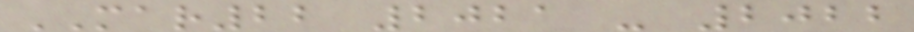MAR22 2021 - 2022
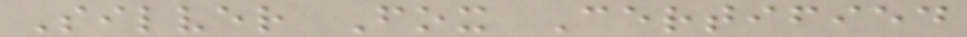Silver Fox Certified
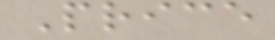Price
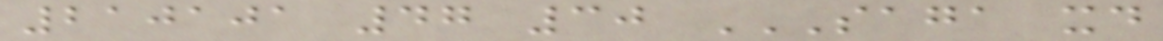210101 47 30 SAGA XD
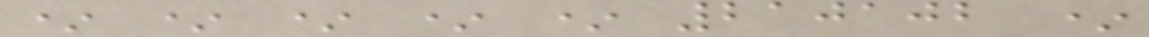* * * * * 210102 *
